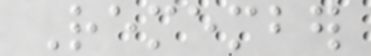Remember
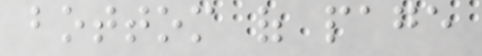bottom of page
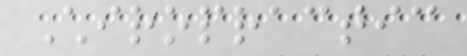Chiropractic
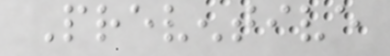Preventive
